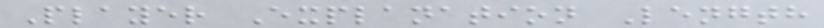Player Explanation Length
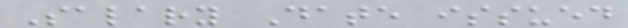Salary Date issued
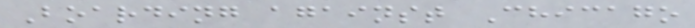Boarding against Chicago
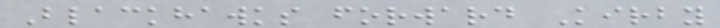Blackhawks forward Kirby
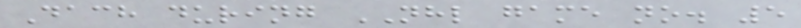Dach during NHL game no. 5
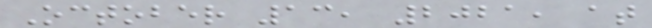October 13, 2021, at
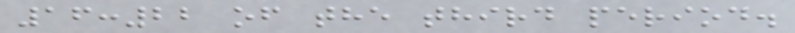16:22 of the third period.
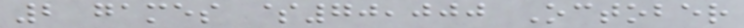2 games $70,000 October
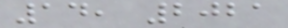14, 2021
